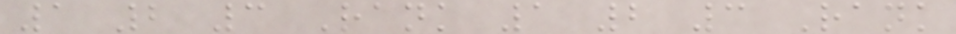1 2 3 Rank 1 2 3 Rank
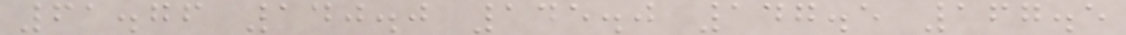61.76 140.0 145.0 147.5 167.5
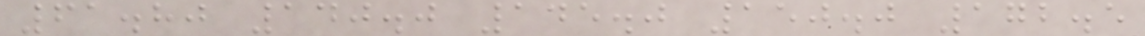61.80 140.0 145.0 150.0 172.5
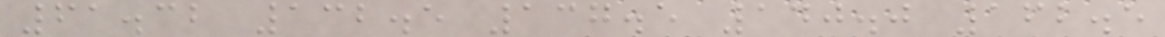61.32 132.5 137.5 140.0 162.5
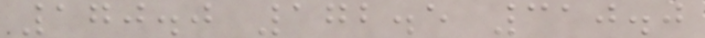170.0 172.5 310.0
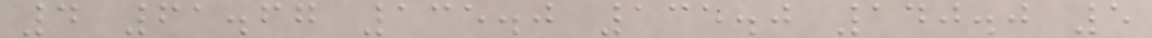4 61.67 135.0 135.0 140.0 5
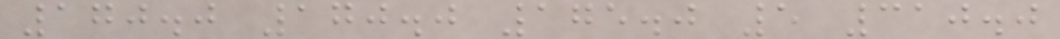170.0 170.0 175.0 5 310.0
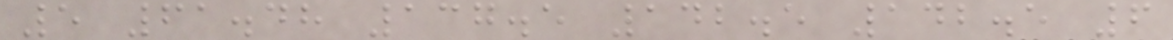5 61.48 137.5 142.5 142.5 6
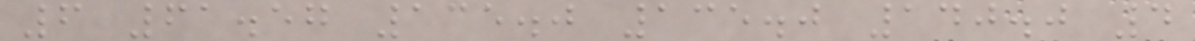6 61.57 135.0 135.0 140.0 4
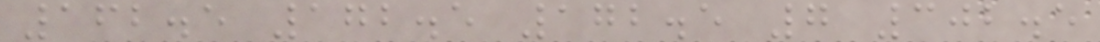162.5 172.5 172.5 7 302.5
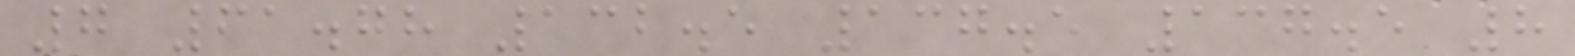7 61.78 132.5 137.5 137.5 8
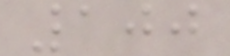100
